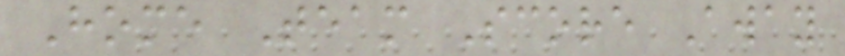Home Team Score Away
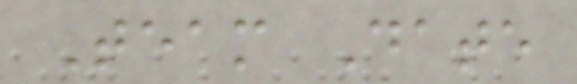Team Date
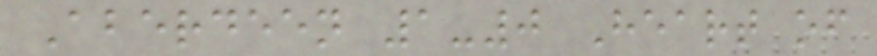Aberdeen 1-0 Heart of
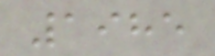1985
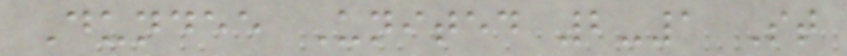Dundee United 2-1 St
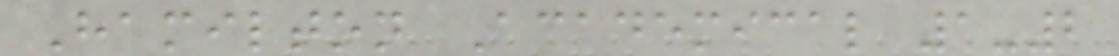Hamilton Academical 1-2
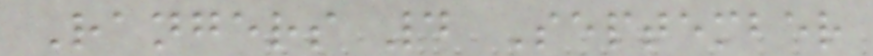Rangers 4 September
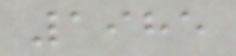1985
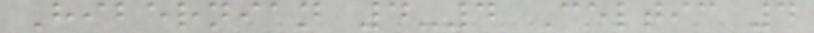Hibernian 4-4 Celtic 4
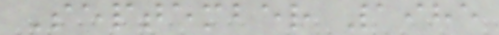September 1985
